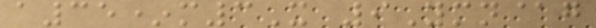a35*m3X 9Ymn@g
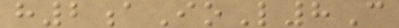h2aIoL8C
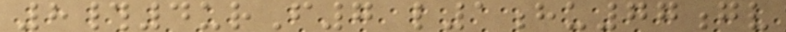8#4urF7 l1hu77gv
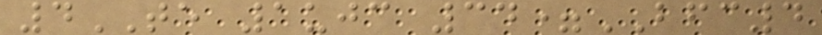4TE 1ujc 34=BFC4
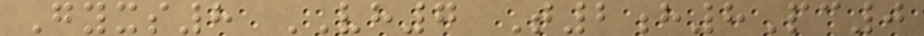Gyxs8 VH7 T2h8Pc0
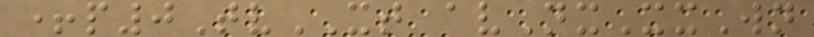+p0TvXT avNxXxWn
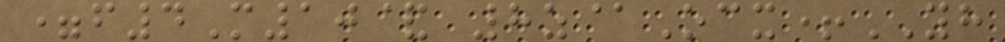=f4M10& 8z@Ocx+YH
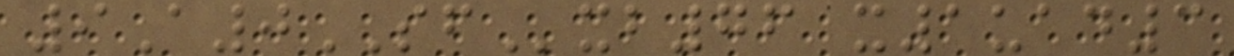9A0SFxb76 x1uad3
